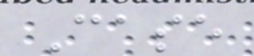Case
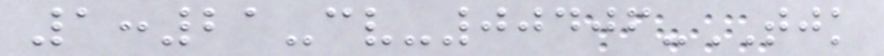1:21-cv-00406-TJK
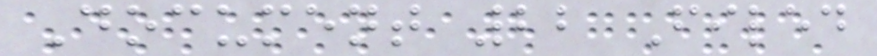Document 22 Filed
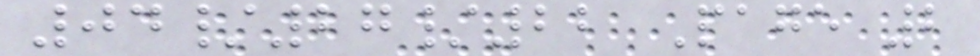04/27/22 Page 2
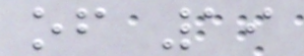of 19
